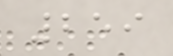259
